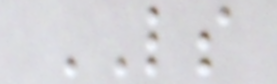LS
